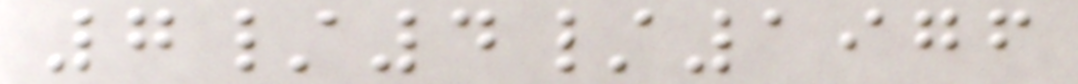7/4/1976
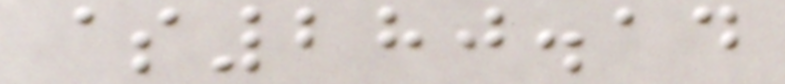$280.14
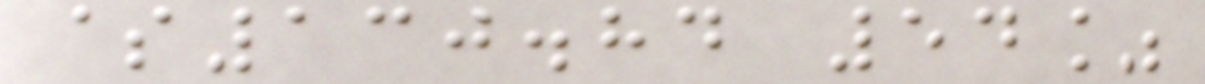$130.84 54%
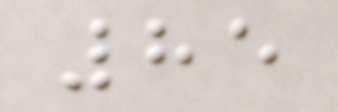85
